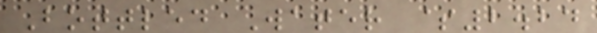Bottled Water $2.24
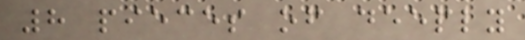8 pieces of deeply
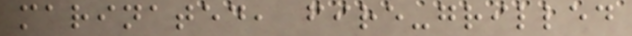marinated, fire-grilled
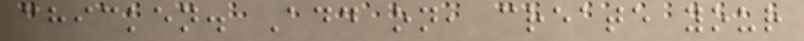chicken. Add on, create your
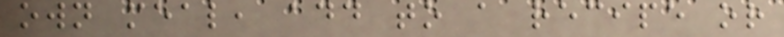own meal, add to a recipe or
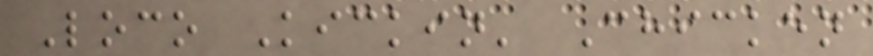Loco Kickin' Chicken
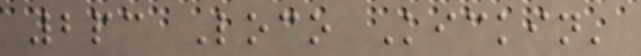2pc Loco Kickin'
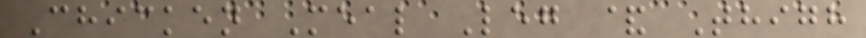Chicken Meal Leg & Thigh
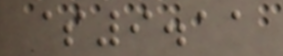$9.11
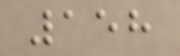158
